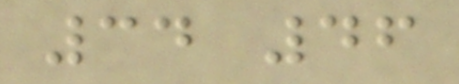34 46
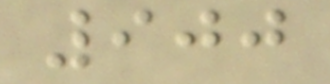900
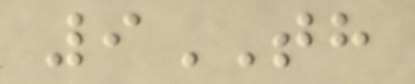9TH
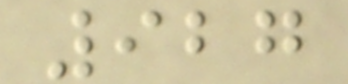927
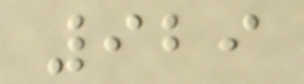929
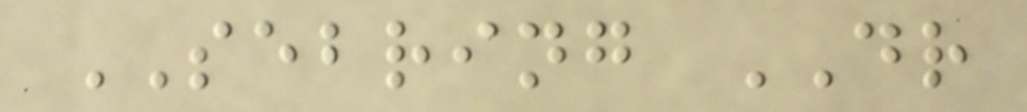SEBRING DR
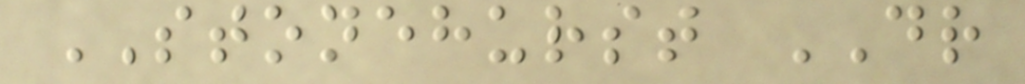STONEHURST DR
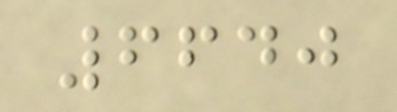6640
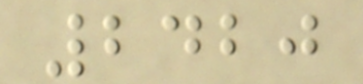2420
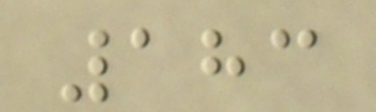183
